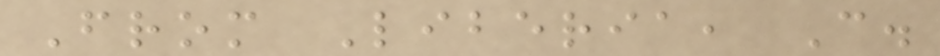From Liberia, C.
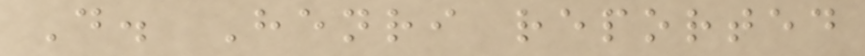D. Henri reported
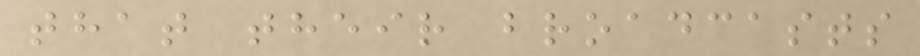that their broadcasts
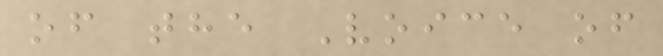of the Voice of
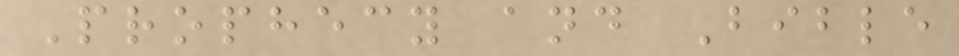Prophecy and Bible
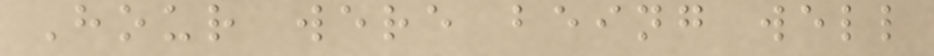Hour were being well
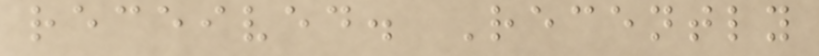received. Recently
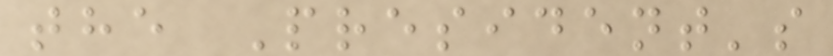the President's
